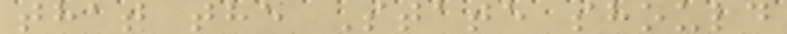that the State should
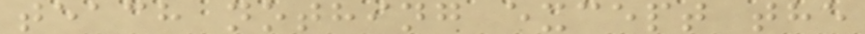teach nothing except the
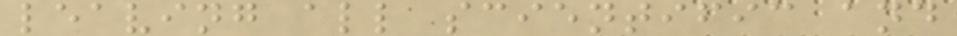leaving all scientific and
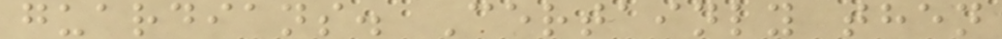guardians. Certainly then
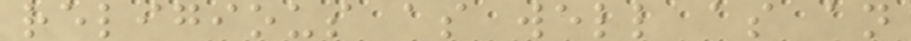religious as well as an
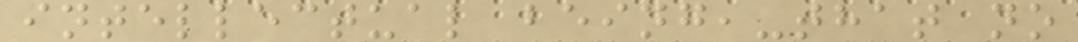intellectual being,-that no
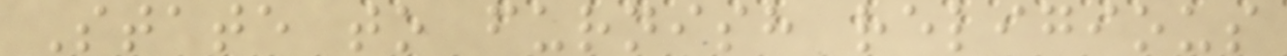State to furnish religious
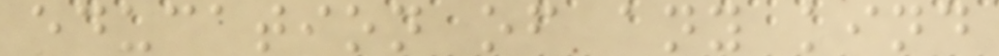education of any kind
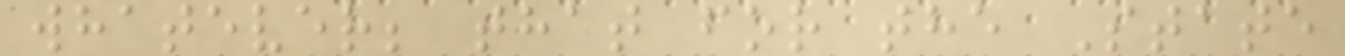whatever; that for the State
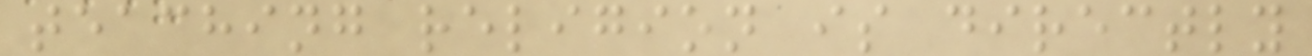teaching religion is directly
